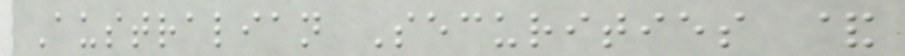Australian Securities &
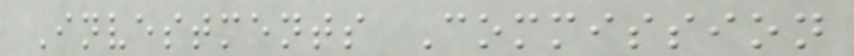Investments Commission
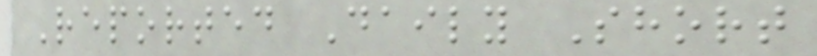Reported Daily Short
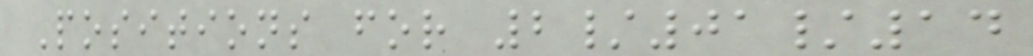Positions for 2/01/14
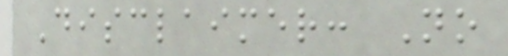Disclaimer: No
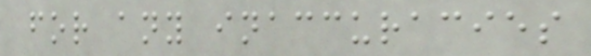for any inaccuracies
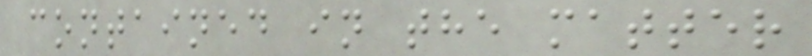contained in the matter
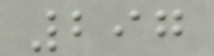297
